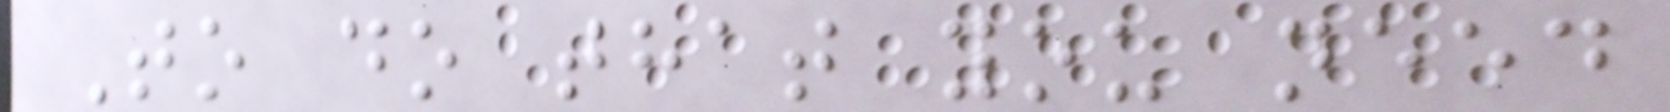To do that you need
